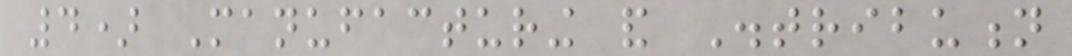4) Manufacturing and Distribution
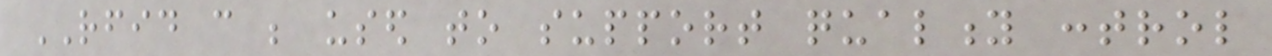RFID can be used to support quality control
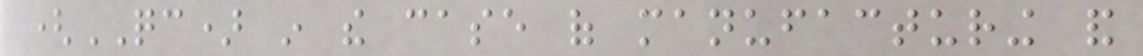(QC) in the case of manufacturing and
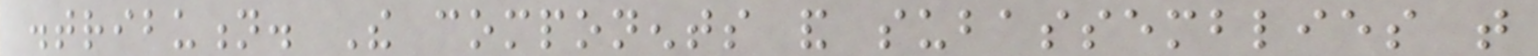distribution. The components and subassemblies that
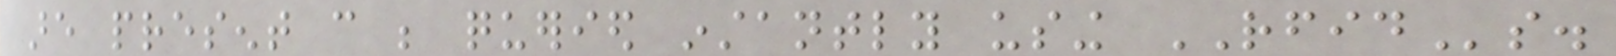are present can be queried instantly using RFIDs.
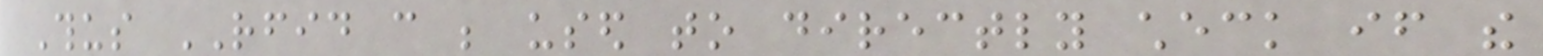Thus RFID can be used to directly check if the
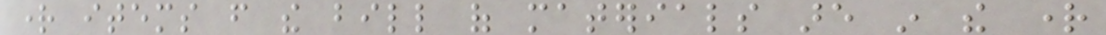right items from the bill of materials are in the right
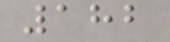182
